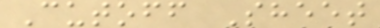Cutoff Sheet
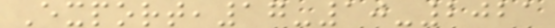Export,17-10-2021
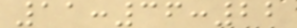11:36:22
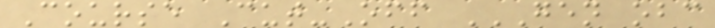Course Cut-Off GEN OBC
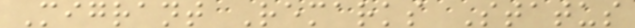Migrant Remarks Status
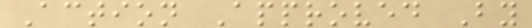Action Approved By
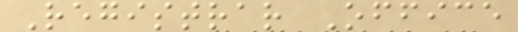Registrar Office
